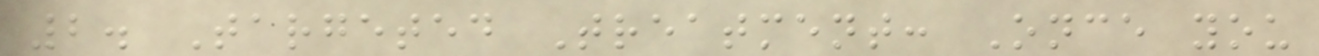2. Targeted Treatment: Once you
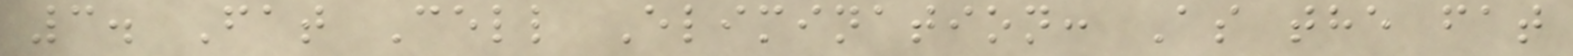3. Fat Cell Elimination: As the fat
